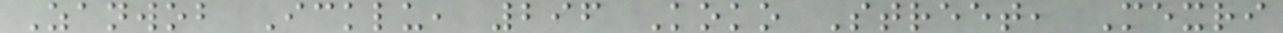Zanwob Icklu, 296 Koko Street, Mexri
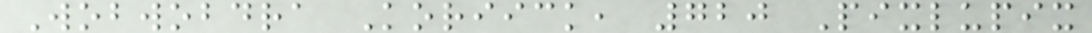Wobwobdra Koriick, 720 Pixlupix
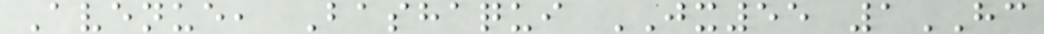Avenue, Bashaqui JX55 1HC
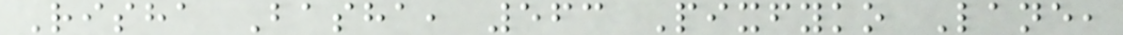Risha Basha, 563 Pixfyko Lane,
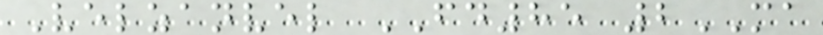Velzanvel FD85 2MA
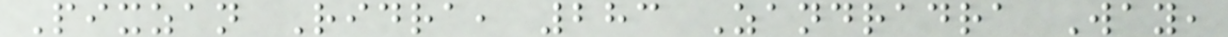Pixzan Ridra, 283 Zandradra Way,
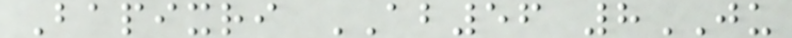Bapixri AB56 8JU
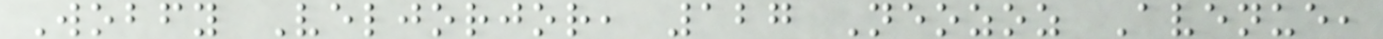Wobfy Veljorjor, 127 Neozoz Avenue,
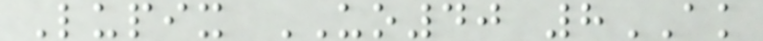Lupix UO40 8AK
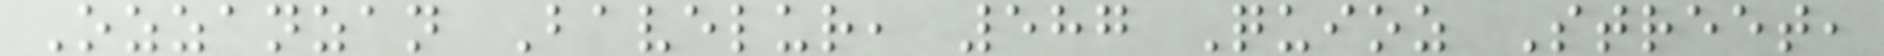Ozzanzan Bavelur, 587 Quioz Street,
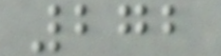272
